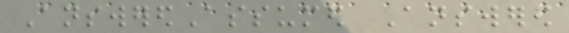AnsweredAssumed Answered
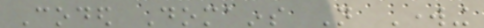Coded Domains Not Working
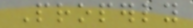Properly
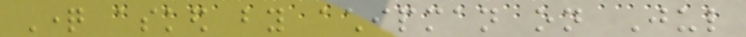Question asked by achipman on Jul
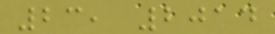23, 2014
